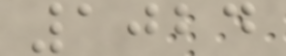1024
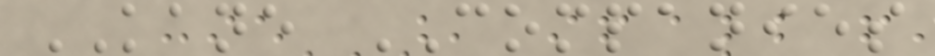KANE COMPANIES
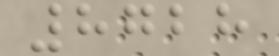8728
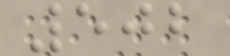502
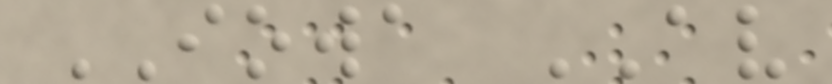IOWA AV
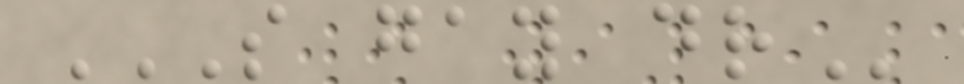S GAY DR
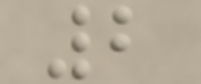2
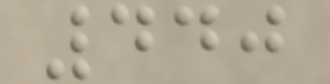440
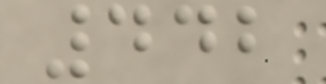442
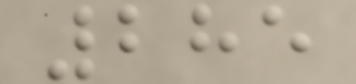285
